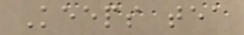Keeps tea
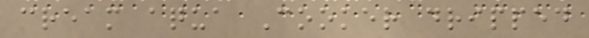cream aqua Cooker dripped
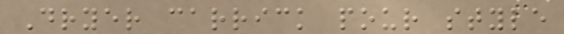Dryer carrick pour style
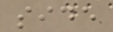side
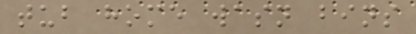tub home wasn bins
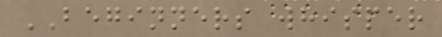BEGINNERS whisper
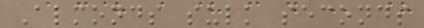Almonds sulk seconds
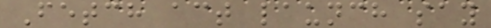Fetch act launch say
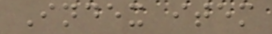Index item
